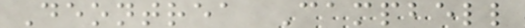Deontrea Campbell
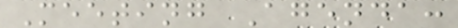Meeting Agenda:
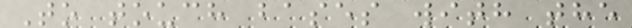To touch bases with the
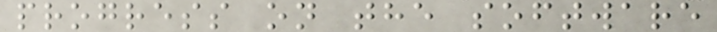progress on the software
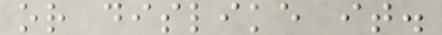or dislike it.
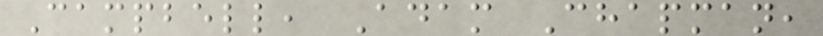Campbell, Adam Chapman,
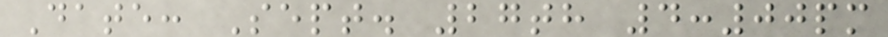Date: Sept. 27th 4:00pm
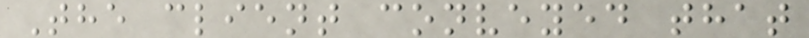The client conveyed that
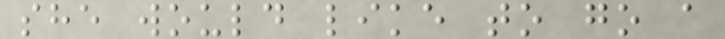she would like to go a
